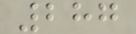287
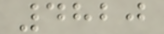4820
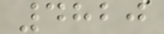4820
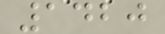1420
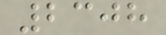2308
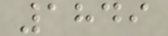1849
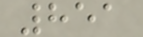851
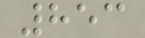853
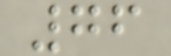76
